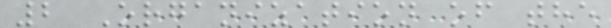2 Organization of the
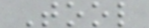Tool
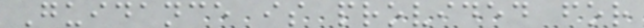Guidance is provided for
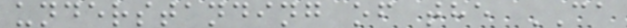understanding of the CA
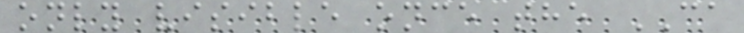only visible once the CA
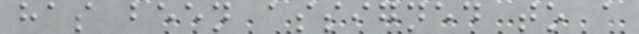has been assigned to a
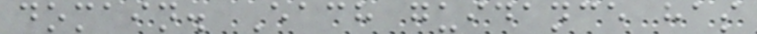domain. Each guidance has
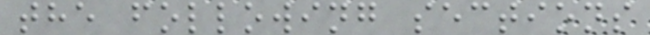the following sections
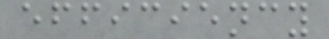efficiency
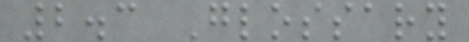2.3 Glossary
